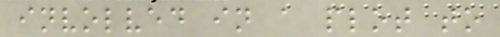involved in a plot to
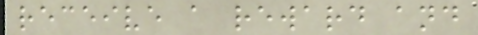receive a reward and
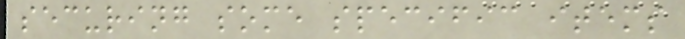securing some specific items
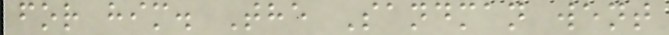for him. The Sandman went
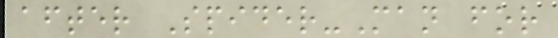after Spider-Man for
